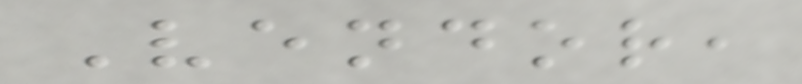Vendor,
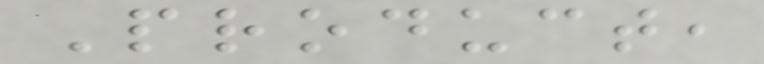Product,
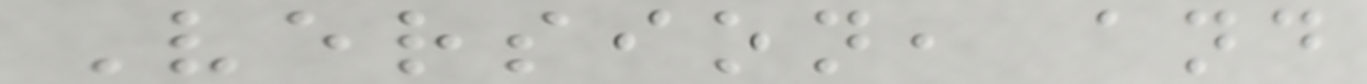Version, and
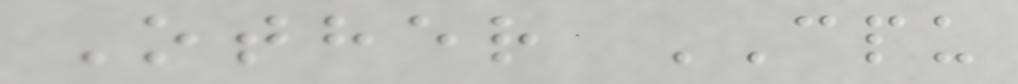Other CPU
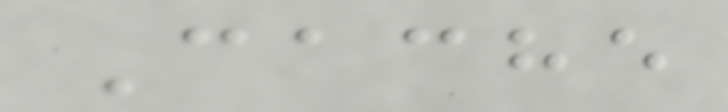Cache
